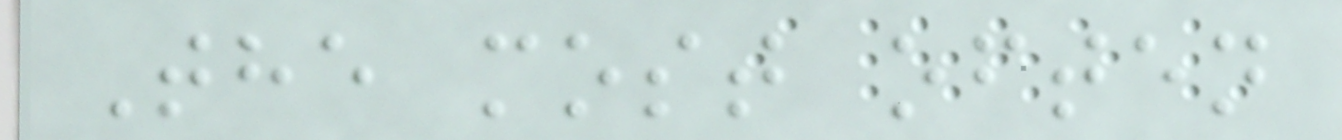The most often
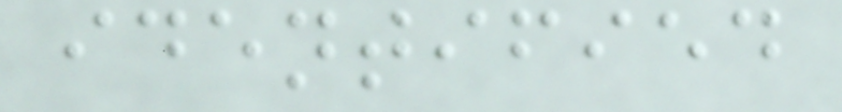identified
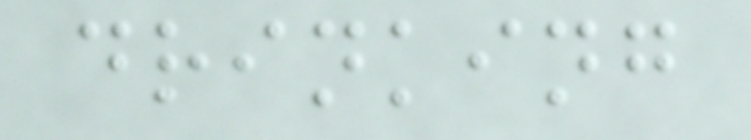drinking
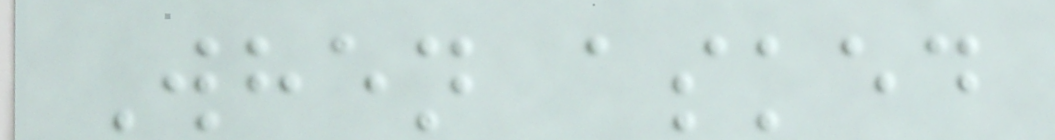When asked
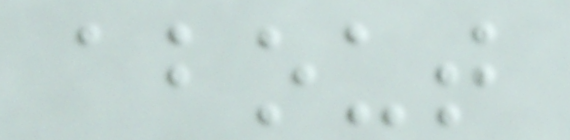about
